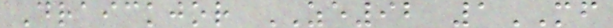Draickjor ZE92 1MF
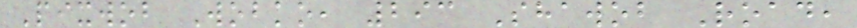Pixwob Wobko, 293 Shawob Road,
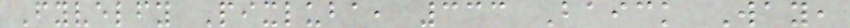Fyvelfy Pixluba, 333 Baick Way,
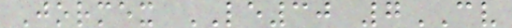Jormex LE30 7CV
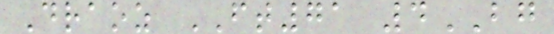Draoz FT71 4BG
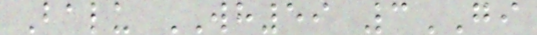Balu WH59 3GI
